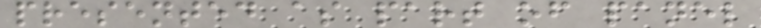presented as part of panel
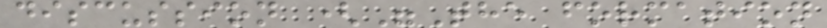discussion ("The formation
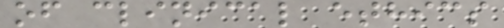of clinical ethics
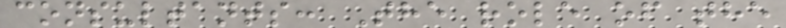consultants: The role of the
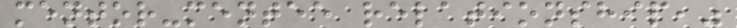mentor-mentee relationship,"
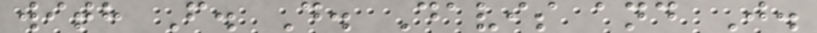with F. D. Davis and J.
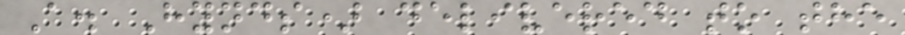A. Hynds) delivered to the
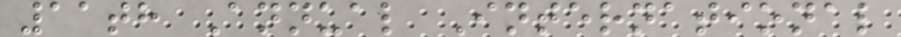11th Annual International
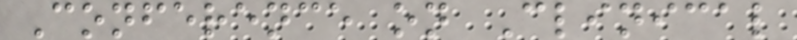Conference on Clinical
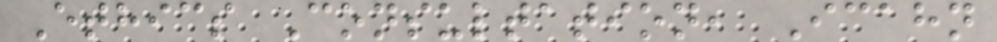Ethics Consultation, Icahn
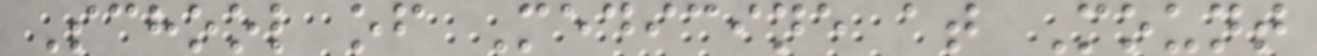School of Medicine at Mount
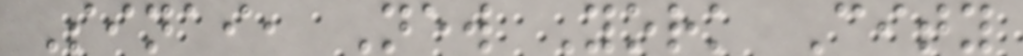Sinai, New York City
